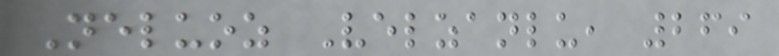Neluoz Velzanlu, 269
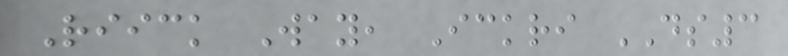Riick Way, Ickri DS3
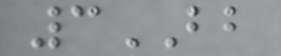3BB
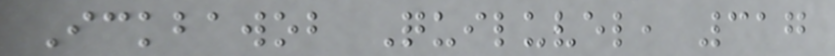Ickbawob Quiluvel, 317
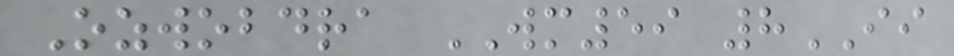Ozwobdra WM59 8II
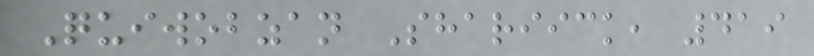Quiwobzan Shariick, 419
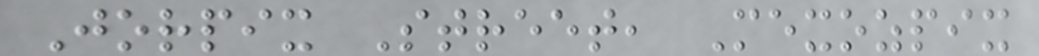Jorpix Street, Mexozpix
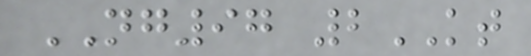NG97 2KT
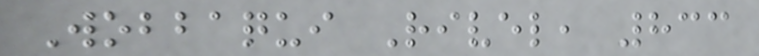Wobbaqui Rivel, 833
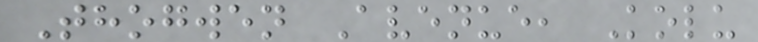Thogwen Avenue, Kolu
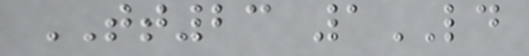TT23 1LD
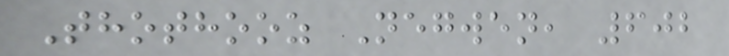Thothooz Negwen, 602
